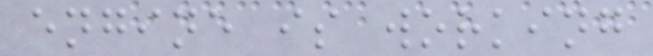engine is working
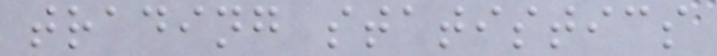trading statistics
